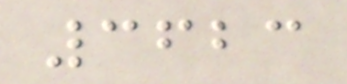3623
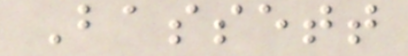Bassett
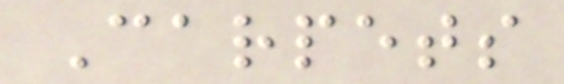Carpets
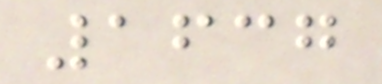1637
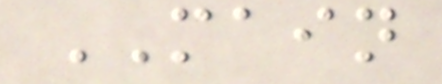MAIN
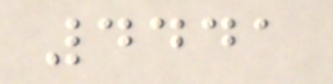4441
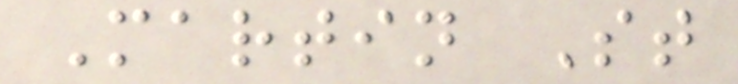Martin St
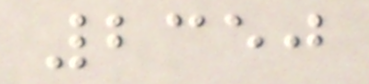2350
